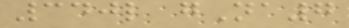340l gNa7
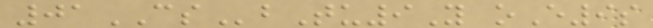01CSbTu9Y oE9s
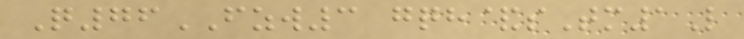Q76FZW3 gqh&sTm1L
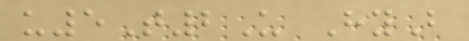u5T2U HyB
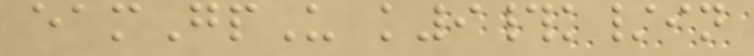eamGpU k9#k/in
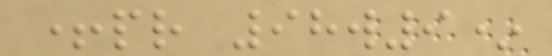+pr 98w9*
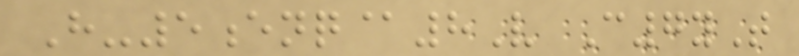H-5enq@8V C7yT
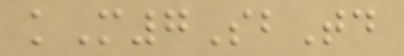kM7SbTd
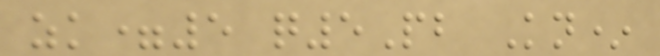zk=5 q5Pb Kn*
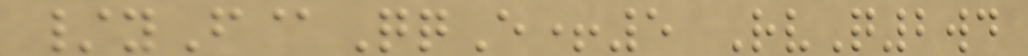/yF@QqE+5 RvQ2wd
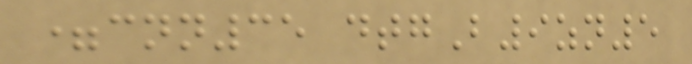=cnn35 dtgB9zn5
